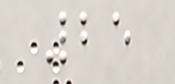25
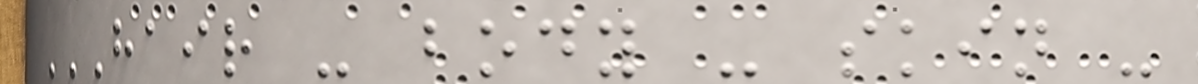HAIR - BODY - SKIN -
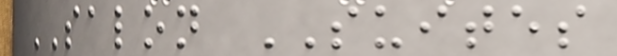SALON SUITES
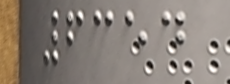6354
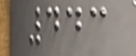443
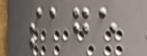sage
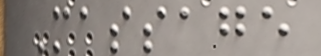Massage
